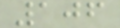106
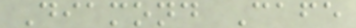Diamond Cafe
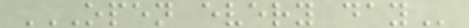OPEN EVERY DAY
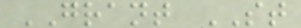GRANT ST
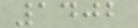1402
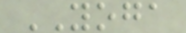YOGA
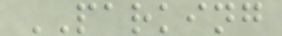PARKING
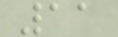11
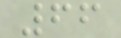66
